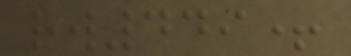rw449+
